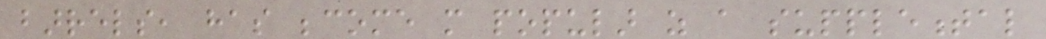barrels, has become more popular as a supplemental
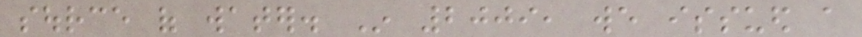source of water. In 2009, we issued a
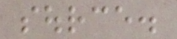source.
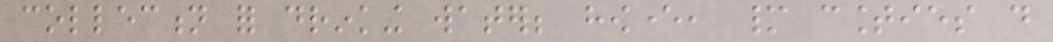collection for drinking water; however, many counties do
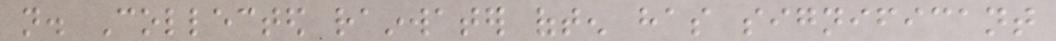not. Collected rainwater often has significant
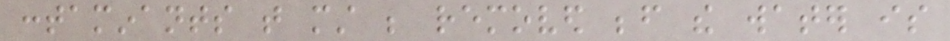contaminants that must be removed before the water is
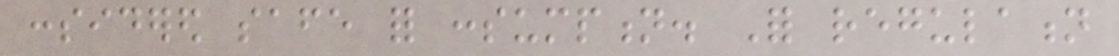considered safe for consumption. For regulation
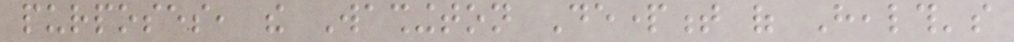purposes, the Washington Department of Health's
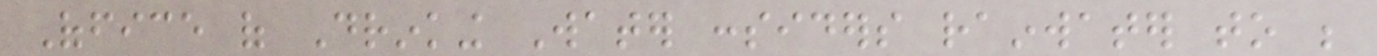Office of Drinking Water considers rainwater to be
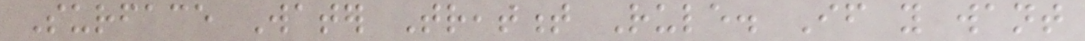Surface Water Treatment Rule. If you want
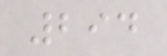294
